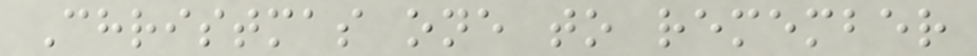Christmas one to remember
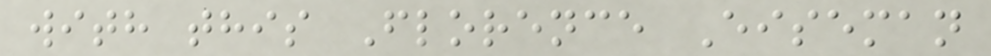with this Florence Eiseman
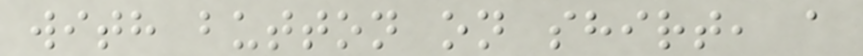with button on shirt, a
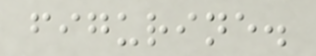figurine.
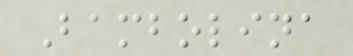Bambolina
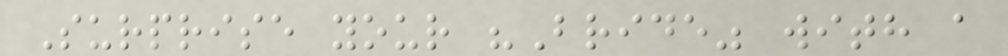Surprise your "Bride" with a
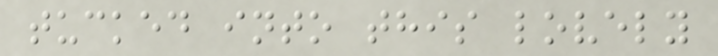tucked into this lovely
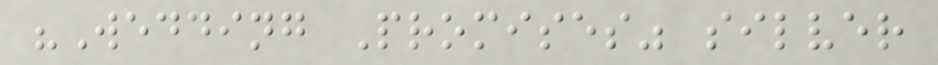"Wedding Promises" silver
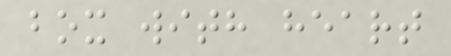box with heart
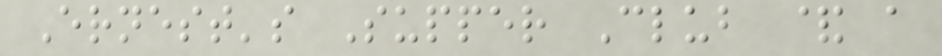Ernest's Supper Club & a
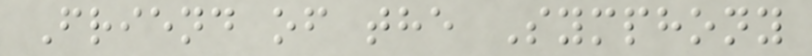Friend of the Symphony
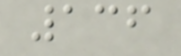136
